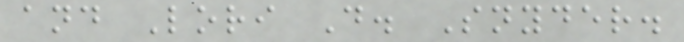and Lori D. Snyder.
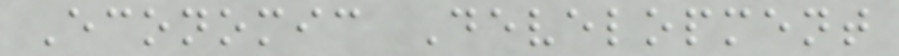Economic Development
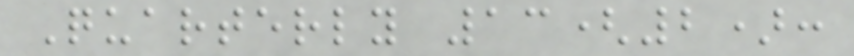Quarterly 13(2):
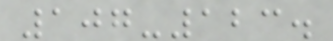107-123.
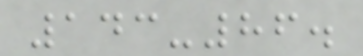143-86.
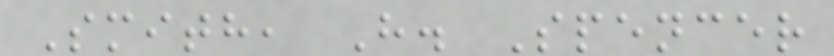Smith, H. Spencer
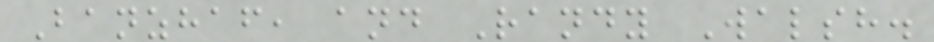Banzhaf, and Randy Walsh.
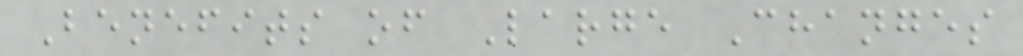Benefits of Large Changes
